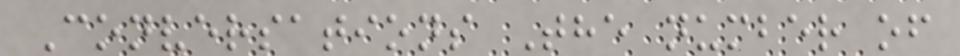Conversations The number of
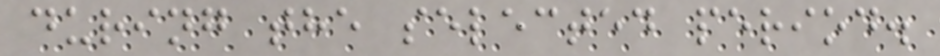during the selected period.
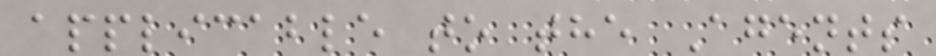applicable to the Agents
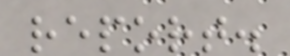report.
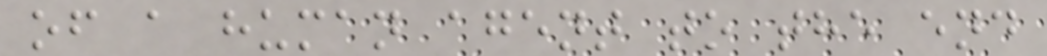of a human agent to the end
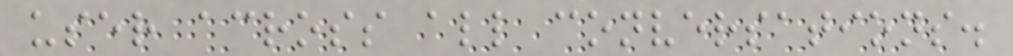user across all conversations.
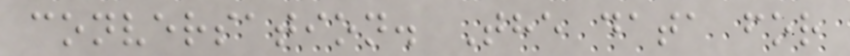conversation. The data for
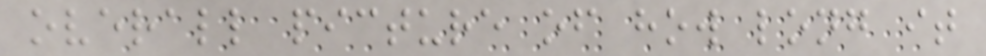overall picture of how long it
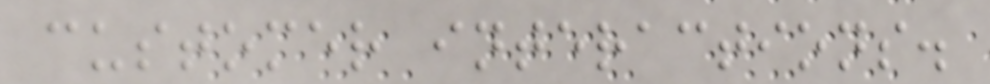customer interactions.
